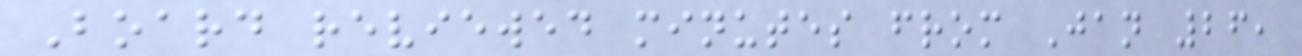Board reviewed minutes from Jan 26,
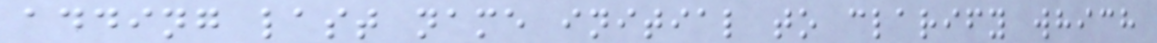adding last name initial to clarify which
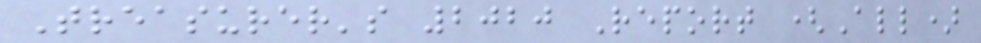Treasurer's 2020 Report (All)
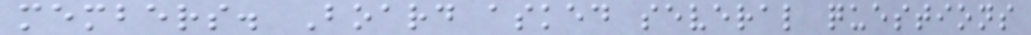members. Board asked several questions
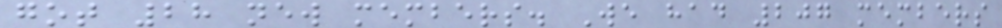got 28 new members. We had 207 members
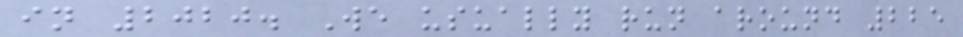in 2020. We usually run around 225
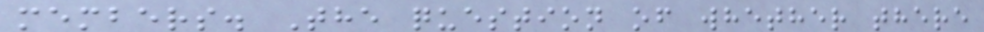members. The question of whether there
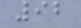92
